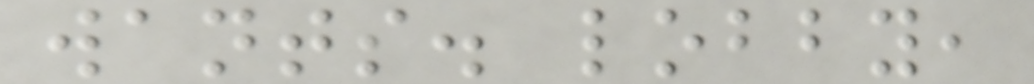wants. lobby,
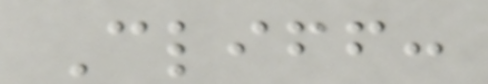Cliff:
